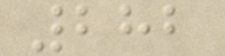282
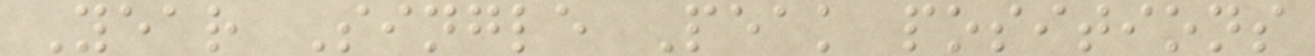Year Single Peak positions
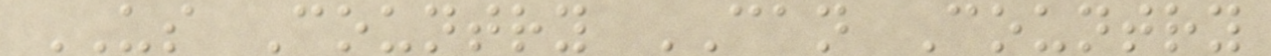US Country CAN Country
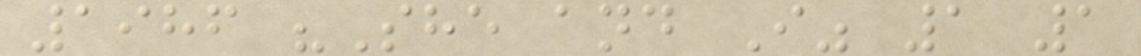1986 "She and I" 1 1
